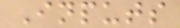Inputs
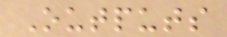Outputs
